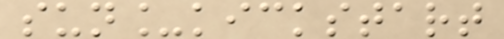sun_kickstart
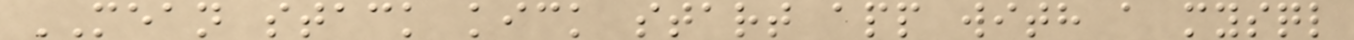MEAN stack kick start app with a mysql
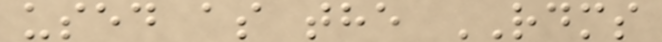used as the RDMS
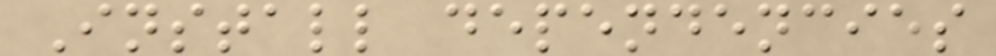Install dependencies
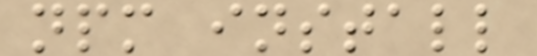npm install
